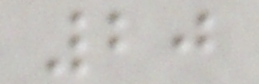20
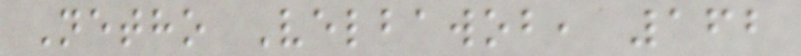Netho Velbawob, 162
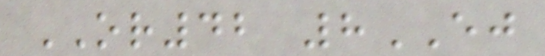OR42 8EJ
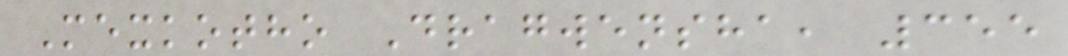Mexkotho Dragwensha, 355
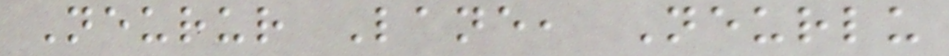Neurur Lane, Neurlu
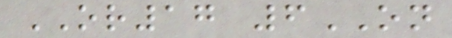OR17 6ON
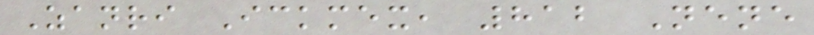Zanri Ickmex, 812 Nene
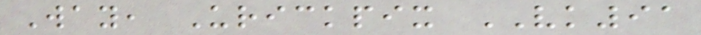Way, Urickpix VK91
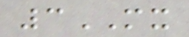3MX
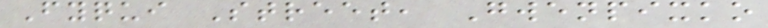Fyqui Street, Gwenpixko
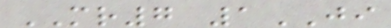MR7 1JI
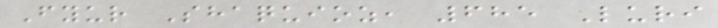Fyur Shaquioz, 685 Luri
